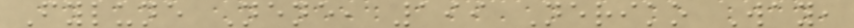Fylune Nene, 199 Neriko Way,
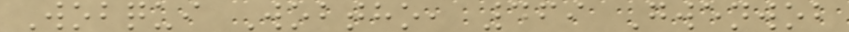Wobqui Wobtho, 469 Gwenwob
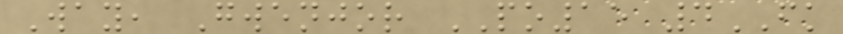Way, Gwenjor PO15 4FK
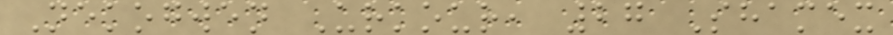Nekogwen Urkour, 27 Shamex
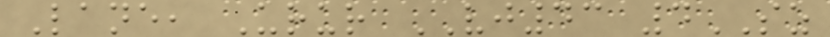Lane, Urur VJ43 4SZ
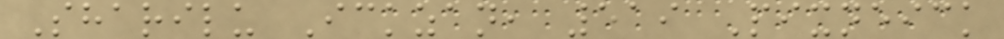Sharilu Ickzan, 519 Pixneick
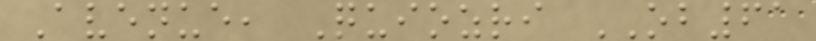Avenue, Quiozri OB61
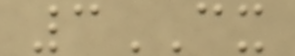3CX
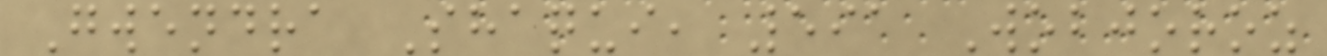Gwendra Shaqui, 591 Wobjoroz
